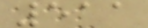511
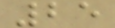25
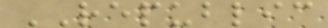REPUBLIC
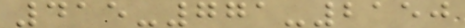415-771-2150
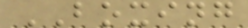BOXING
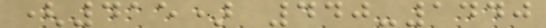(415) 440-1440
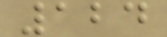124
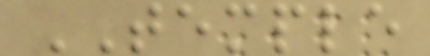TEMPLE
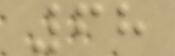68
